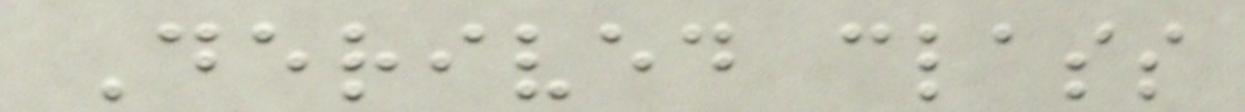Derived class
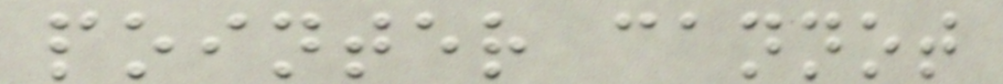pointer cannot
